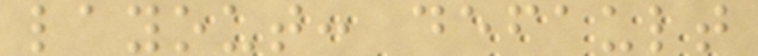layout: default
